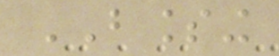BLESSING
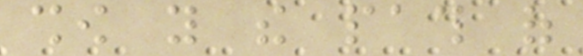show you the path of
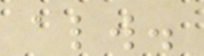always.
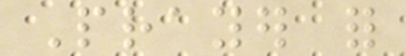Prayer for
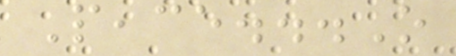Peace...O
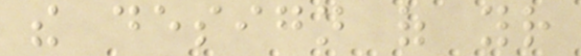the design of your
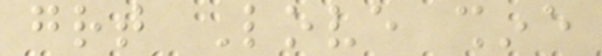great Love shine
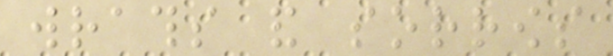wraths and sorrows
